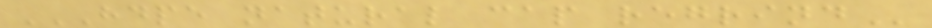HDPE NATURAL CAP REGRIND
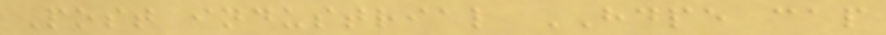Post industrial HDPE cap
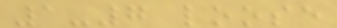1-7 loose
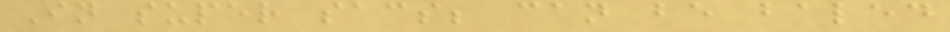In super sacs; can be baled
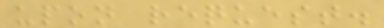upon request.
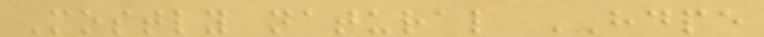Mostly natural HDPE
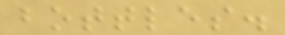bottles.
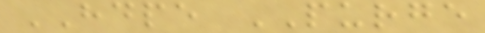HDPE PURGE
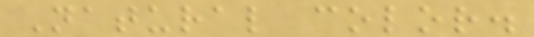Natural color.
